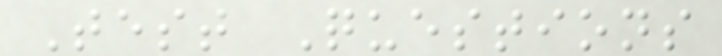Test Questions
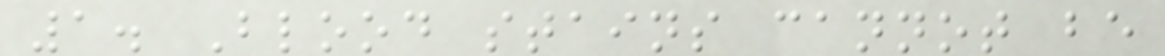1. Blood stains cannot be
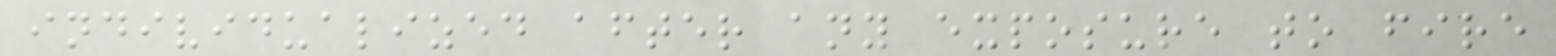individualized after any exposure to fire
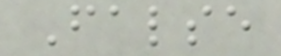False
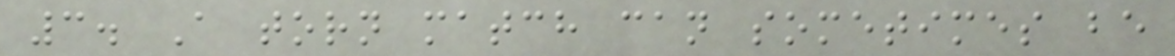3. A torn match can sometimes be
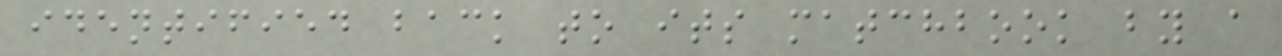identified back to its matchbook by a
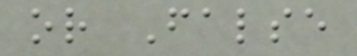or False
